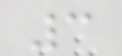3
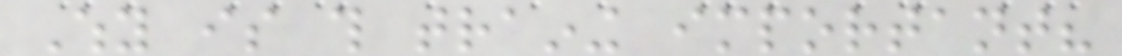Why is this training important?
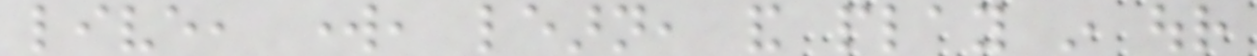live, work, learn, and play in our
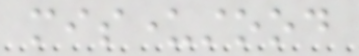misunderstood
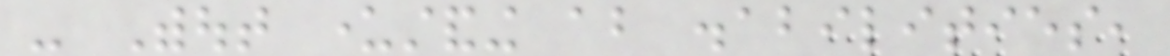- Without understanding about disabilities,
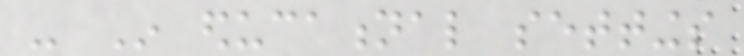- In educational settings
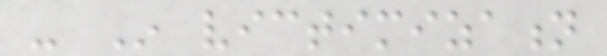- In victimization
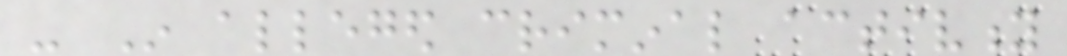- In alleged criminal activity
